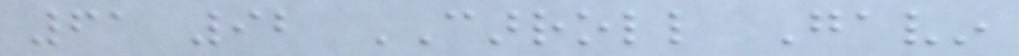61 92 CARROLL Gavin
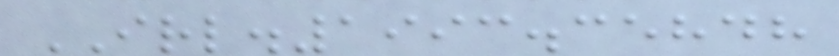IRL.1993.35848
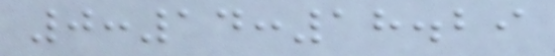0:14:18.29
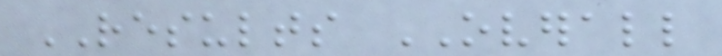RESULTS OVERALL
